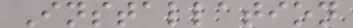Installation
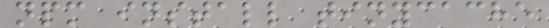npm install tinycache
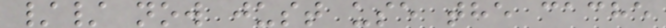// now just use the cache
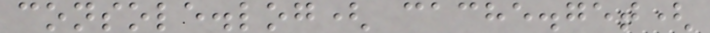console.log( cache.get(
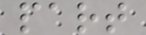part
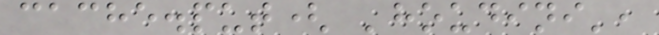cache.put( 'houdini',
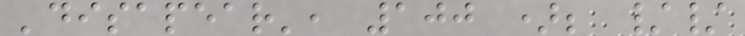'disapear', 100 ); //
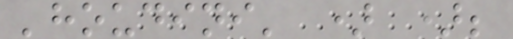'houdini' ) );
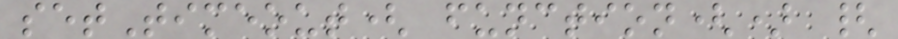setTimeout( function() {
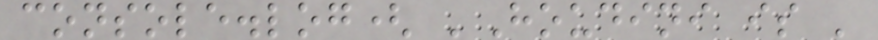console.log( 'Houdini is '
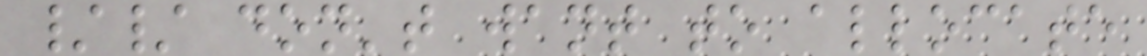// don't want to allocate
